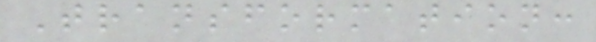Transformation:
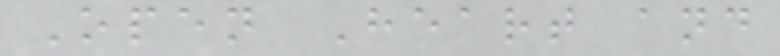Open Heart and
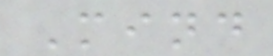Mind
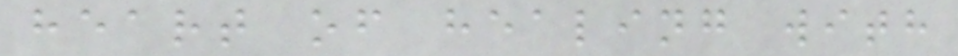heart of healing with
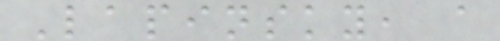Lapinsky, a
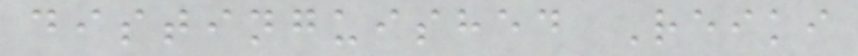distinguished Reiki
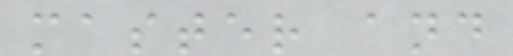master and
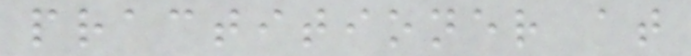practitioner at
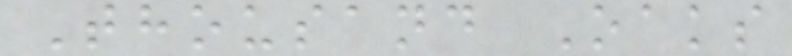Thousand Oaks
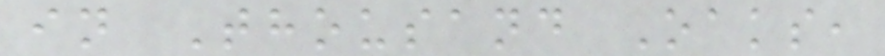in Thousand Oaks,
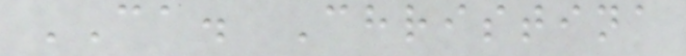CA. Christina
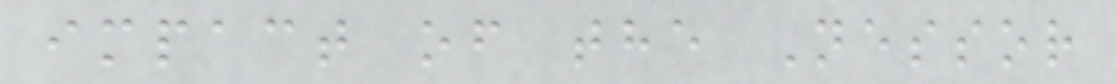impact of the Nessor
